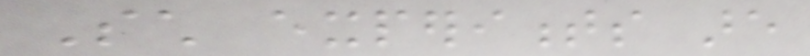Such experiments are
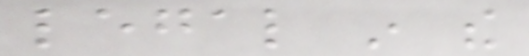legal in the
